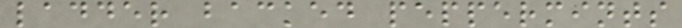ladder backed peppermints
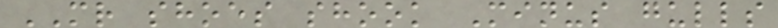MR shoes shook Minus gulls
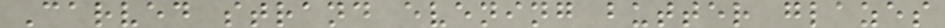Carved strand evening butter glazes
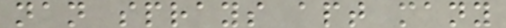nan sprays apt many
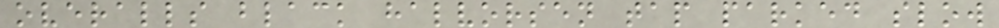overalls black halvorsen tap parked slow
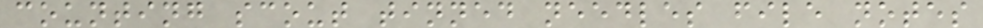counting scout tinned needles file notes
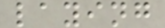laying
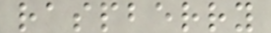raspberry
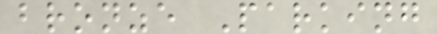bronze Parking
